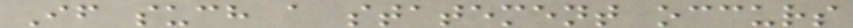If such a statement occurs
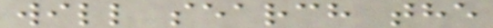will search the
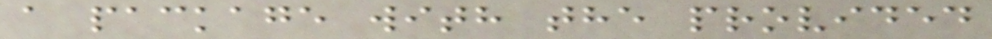a package with the provided
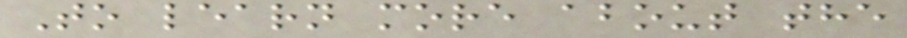To learn more about the
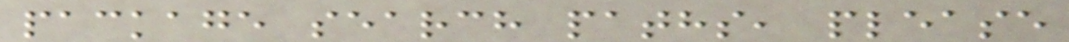package search paths, please
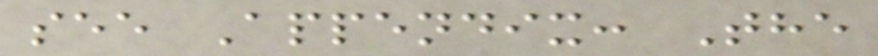see Appendix: The
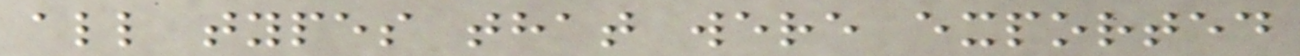all types that were exported
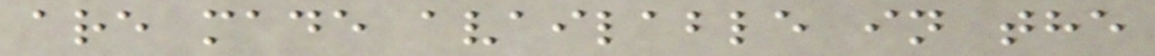are made available in the
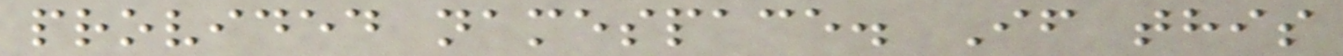provided namespace. If this
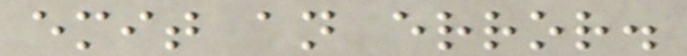emit an error.
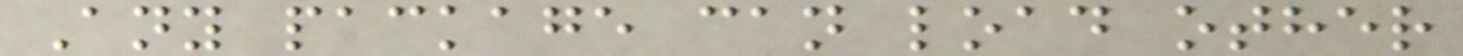Any package can load other
